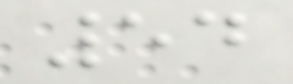54
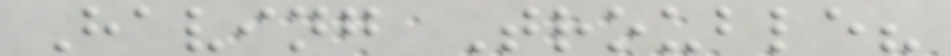Having Trouble?
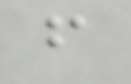f
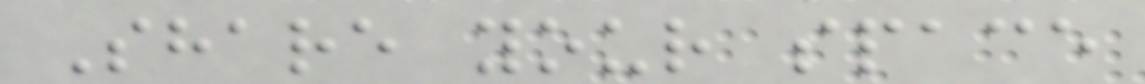Share your space
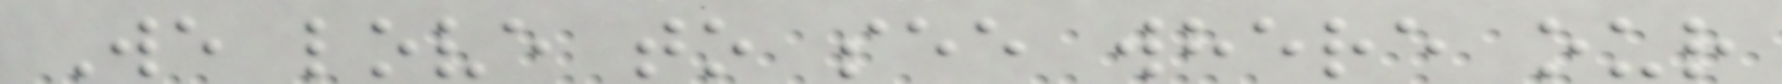We love to see where our
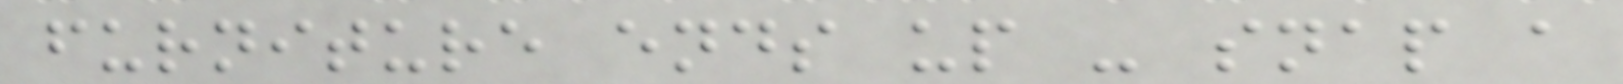furniture ends up - snap a
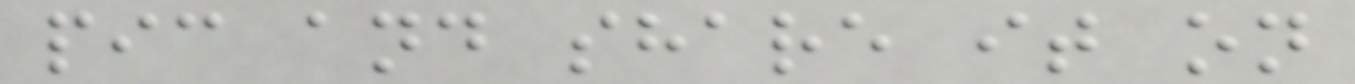pic and share it on
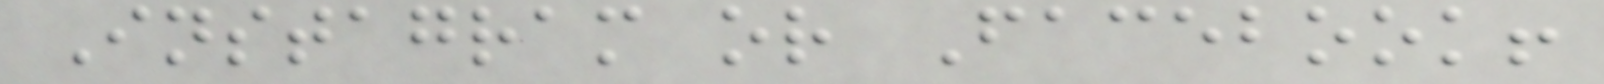Instagram or Facebook!
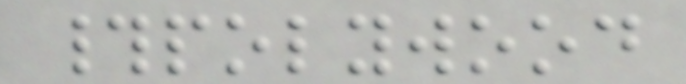#polywood
